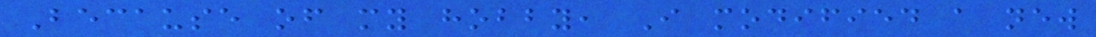Because of my hobby, I modified a new
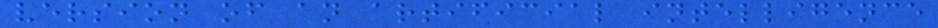version of an artificial intelligence
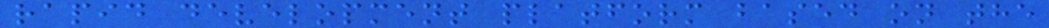rapid development platform based on the
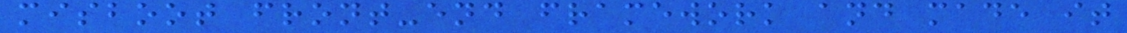misboot front-end framework and made it
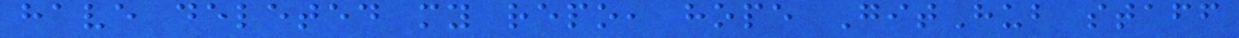have deleted my repo, hope GitHub staff
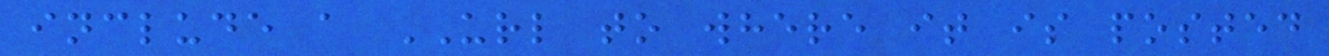include a URL to where it is posted
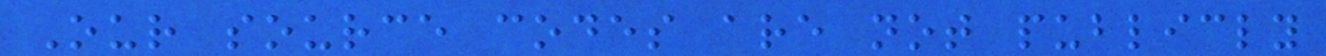Our source codes are not publicly
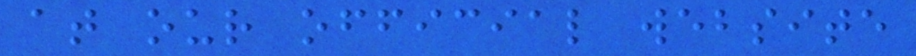at our official website
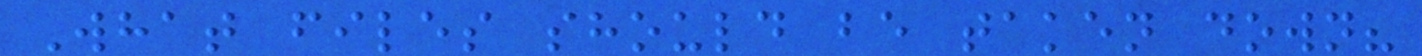What files should be taken down?
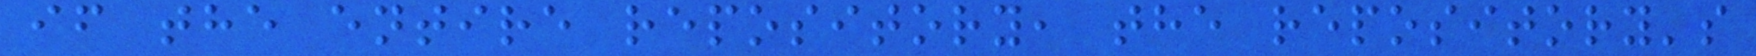if the entire repository, the repository's
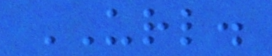URL.
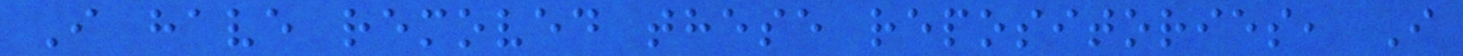I have removed these repositories, I
